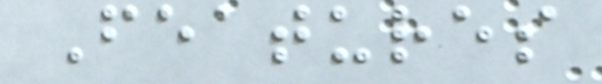Features
